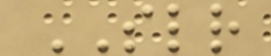SLR
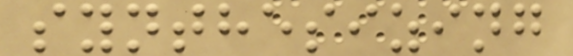synthesizing
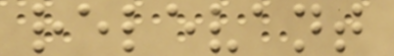relevant
